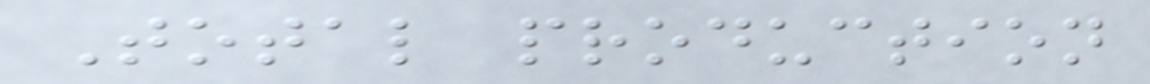Total production
